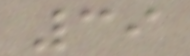39
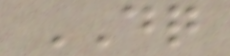DQ
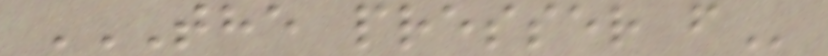THE PRESSER F
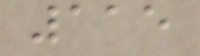115
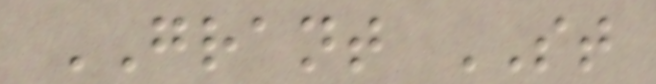GRANT ST
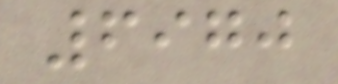6970
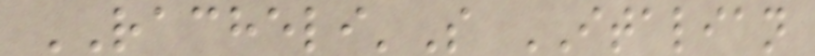RACHELI'S ITALIAN
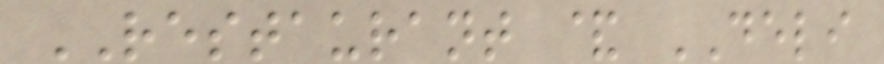RESTAURANT & DELI
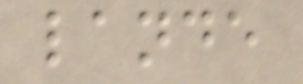lande
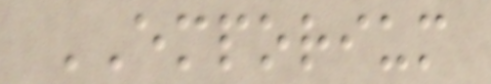EMPORIUM
